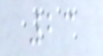23
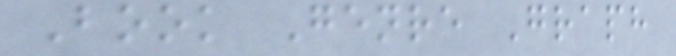Book Genre Graph
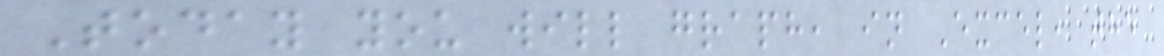Today you will graph, in Excel, the
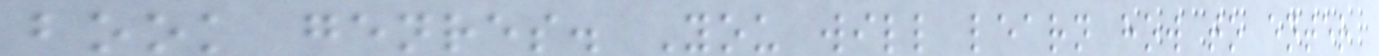book genres. You will learn how to enter
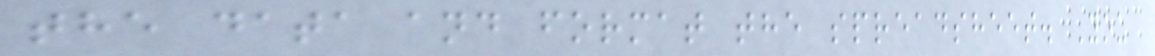the data and format the spreadsheet. You
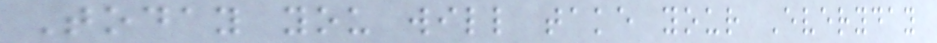Today you will take your Everyday
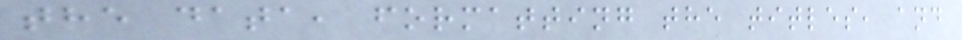the data, formatting the titles, and
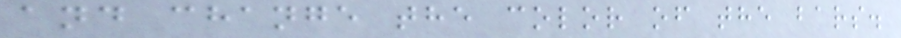and change the color of the bars.
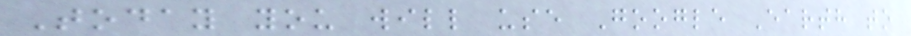Today you will use Google Earth to
